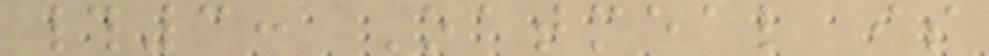#3: Oatmeal is
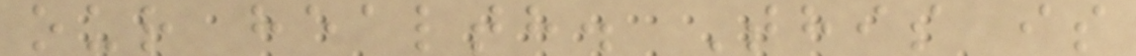our health. This is
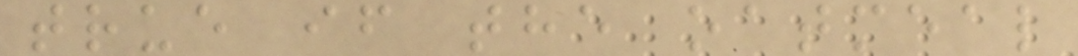true if the oatmeal
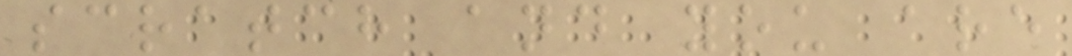scratch and you are
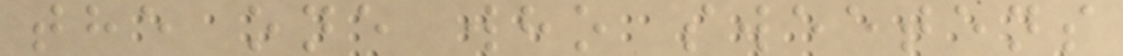the one who sweetens
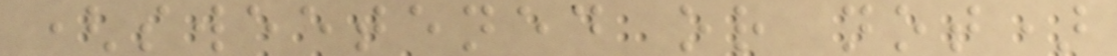(sweetened or not)
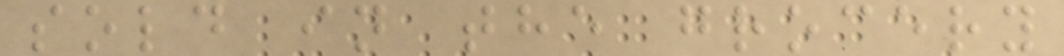sold in the grocery
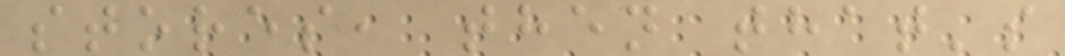stores, then that's
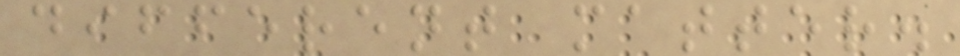different matter.
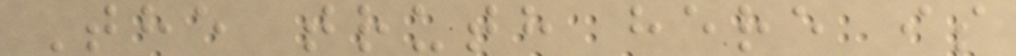The truth here is
